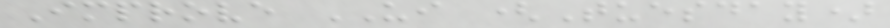Improve UI (Tuesday)
